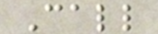Call
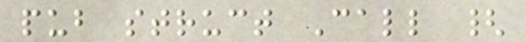pub struct Call {
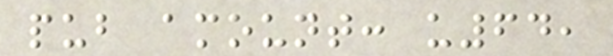pub amount: u64,
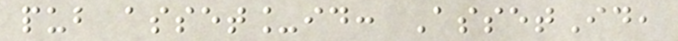pub asset_id: AssetId,
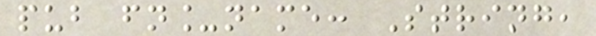pub fn_name: String,
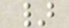}
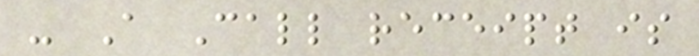- A Call receipt is
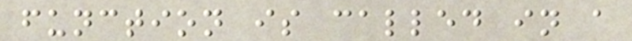function is called in a
